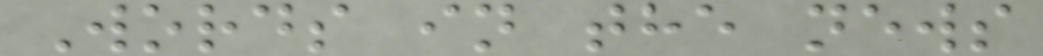Words in the news
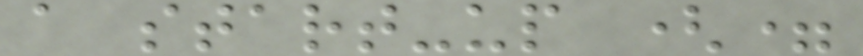a start-up (=
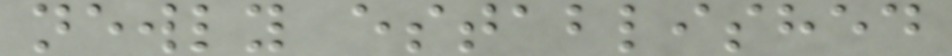newly established
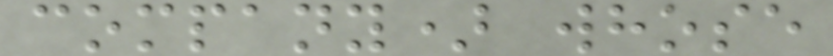company) whose
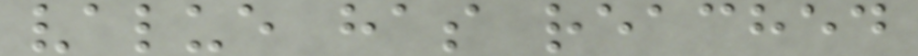value has reached
